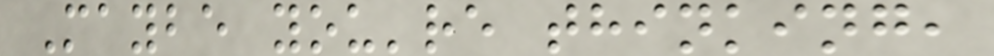Maybe you're thinking,
